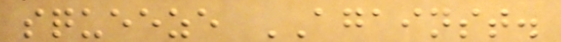squeeze AGAINST.
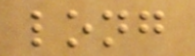long
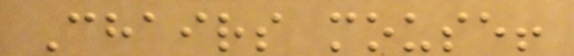Chairs mouse!
